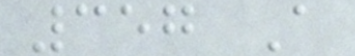357 A
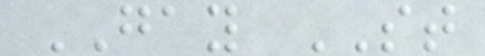GAY ST
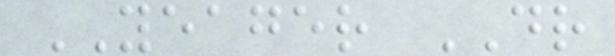YEAGER DR
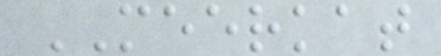MEERKAT
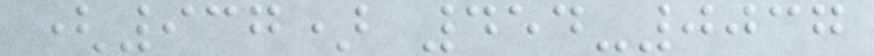(937) 454-0037
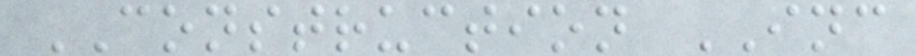CONSTRUCTION INC
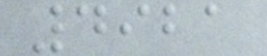4921
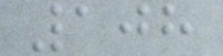108
